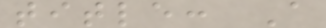title: A
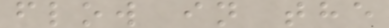flow in the
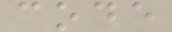code
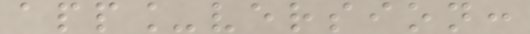app_version:
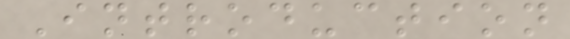Introduction
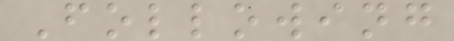Following
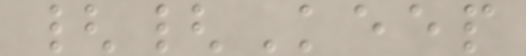{{Keep
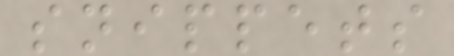snippets
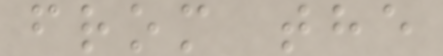from the
